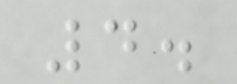4.
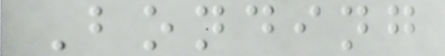Bonding
